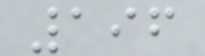196
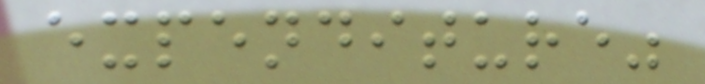expenditure"
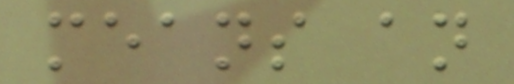means an
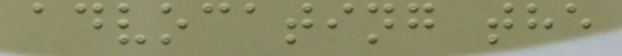advocating the
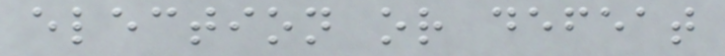election or defeat
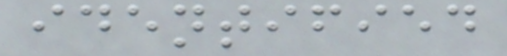identified
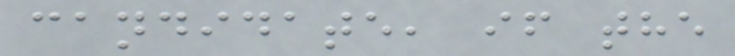candidate, if the
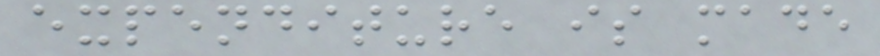expenditure is made
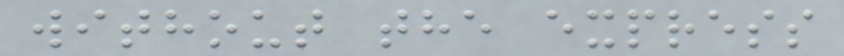without the express
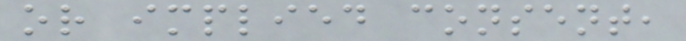or implied consent,
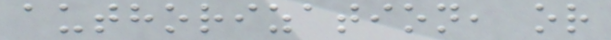authorization, or
